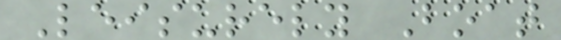Leisurely Boat
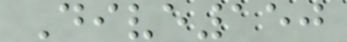Dive150
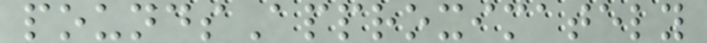poundsApproximately
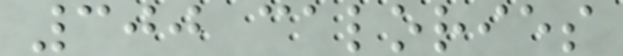300 calories
